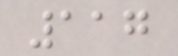117
